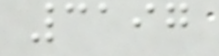3197
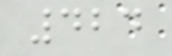424
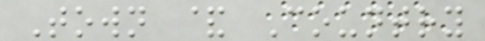Town & Country
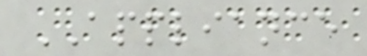APPLIANCE
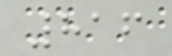816
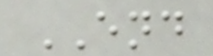END
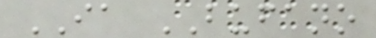IA BUFANO
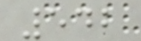542
